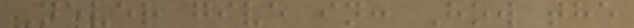Never give in: How the
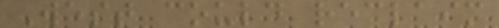West could reclaim
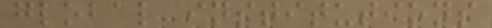global institutions
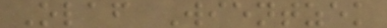Olaf Wientzek
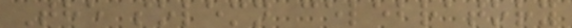The solemn celebratory
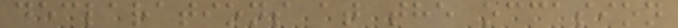declarations at the occasion
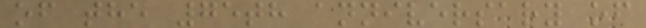of the 75th anniversary of
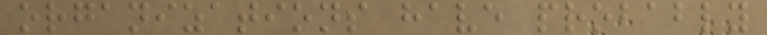organizations have probably
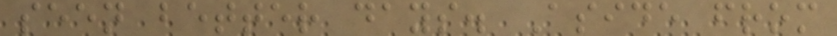seen better days. Aside from
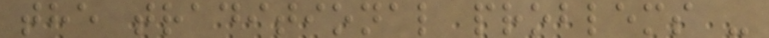the traditional problems -
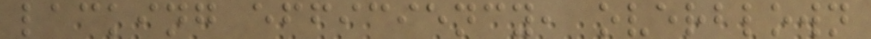lacking efficiency, overblown
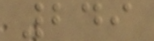249
